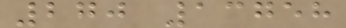270 13758
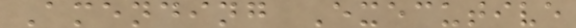Amending Executive
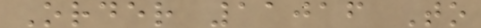Order 11016 To
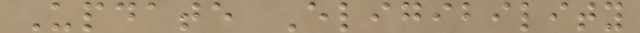Update Eligibility
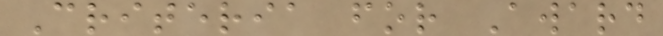Criteria for Award
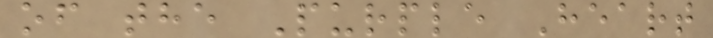of the Purple Heart
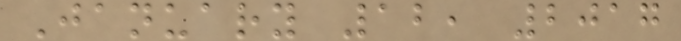January 12, 2017
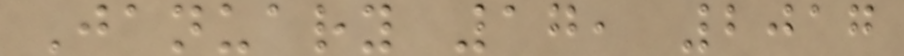January 17, 2017
